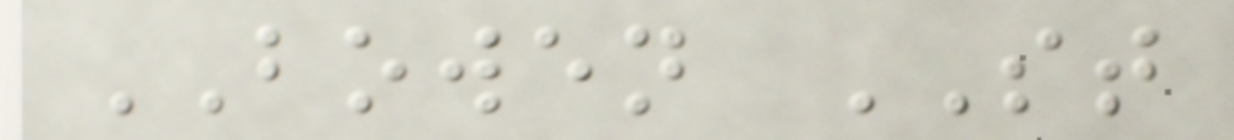BOWEN ST
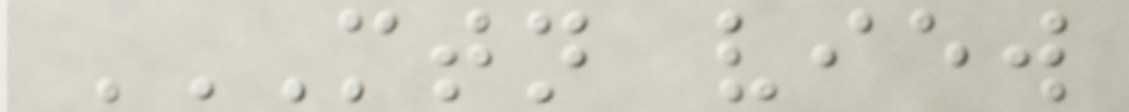MTN VIEW
